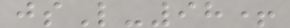jsL-98+
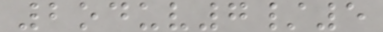2oduv7/5
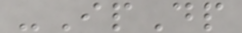-IpDp
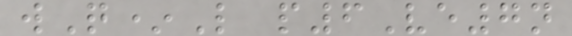wQ*L p6Ve7n
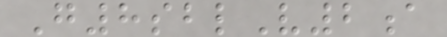G8sblV2a
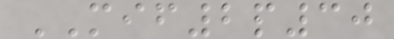MIF2p30
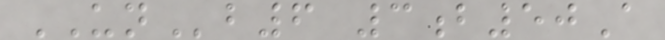UNb6 3b50A
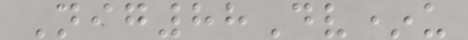Nig88Dv*u
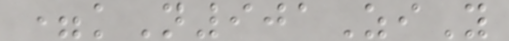=kN901ZiY
